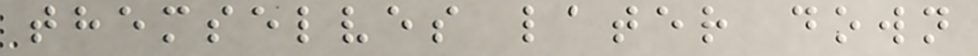themselves later down
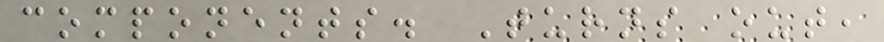components. Turns out,
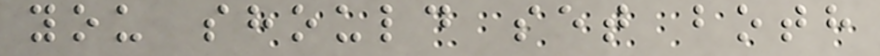you should set both
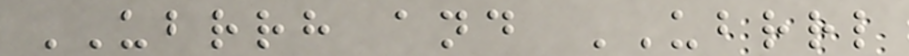UBRRH and UBRRL
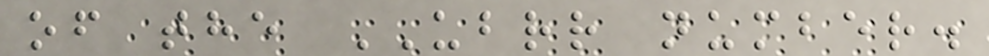of the UBRR number.
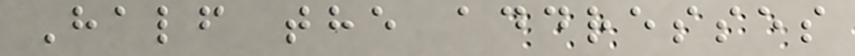Half the addresses
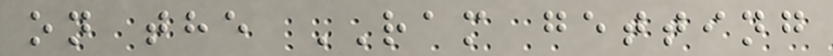on the RAM getting
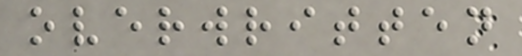overwritten
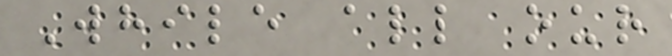While all our
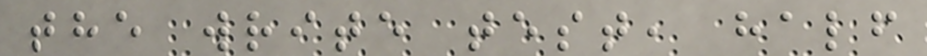the write test, half
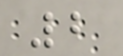2
